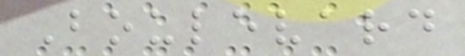Boulevard
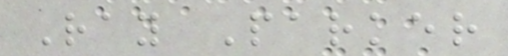Ray Parker
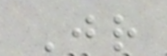Jr
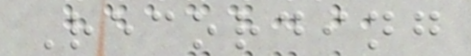Recording
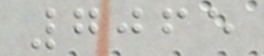7065
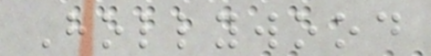Hollywood
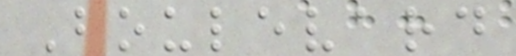Boulevard
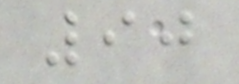90
